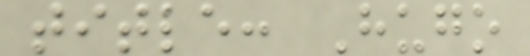title: Hugo
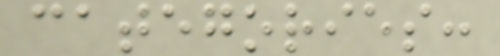categories:
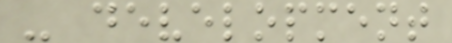- development
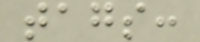tags:
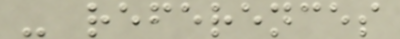- references
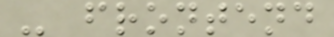- frontend
